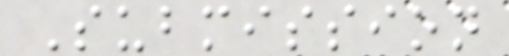Submission
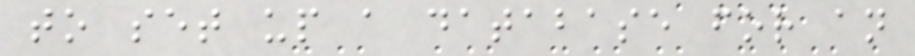to set up a database for an
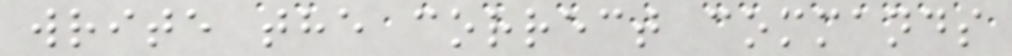write the correct commands
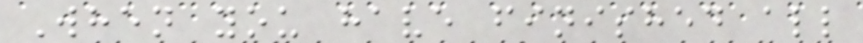When you have finished all
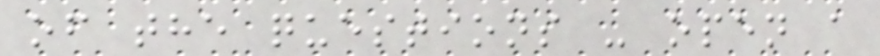of the questions - open a
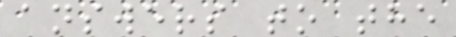answers to the
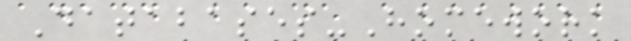Databases-Homework
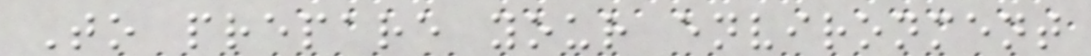To prepare your environment
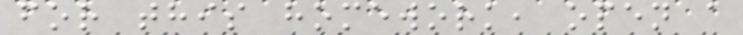for this homework, open a
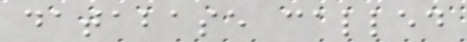database called
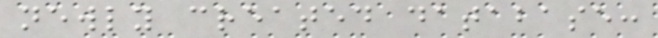newly created database:
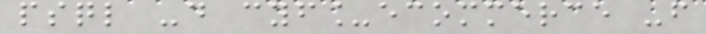psql -d cyf_ecommerce -f
